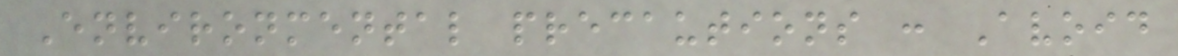Environmental precautions : Avoid
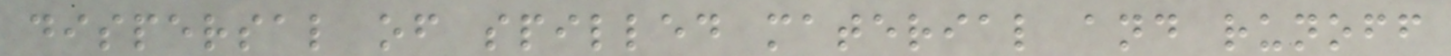dispersal of spilled material and runoff
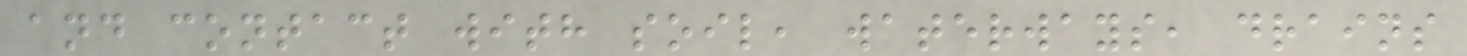and contact with soil, waterways, drains
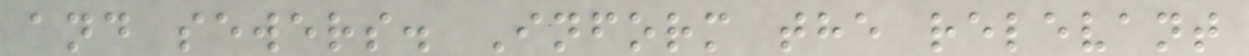and sewers. Inform the relevant
